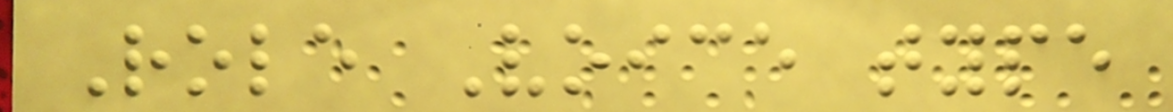Role Voice type
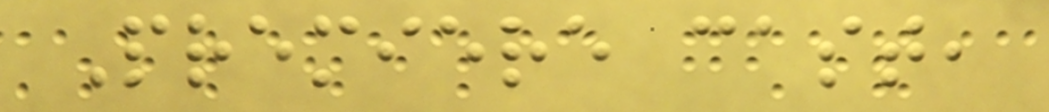Premiere cast,
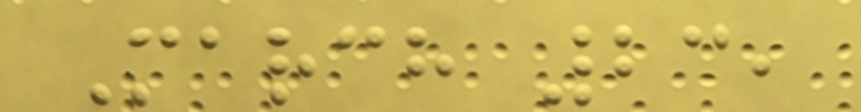March 23,
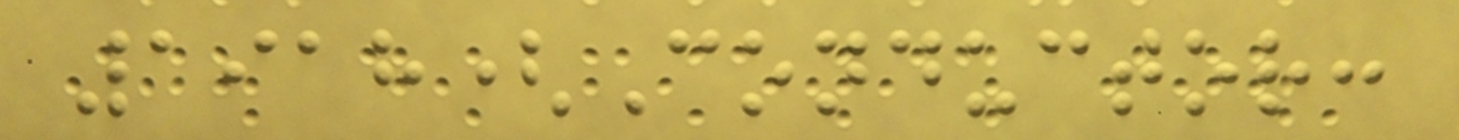1918(Conductor:
